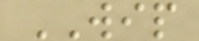WIP
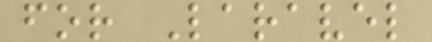for Laravel
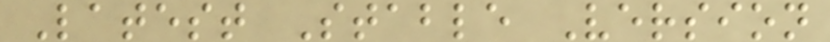Latest Stable Version
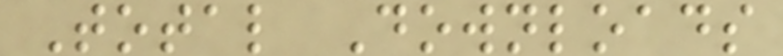Total Downloads
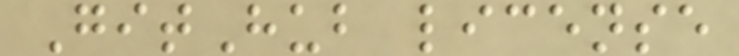GitHub license
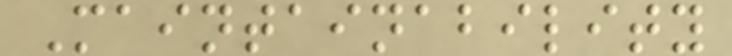Maintainability
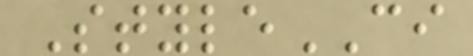StyleCI
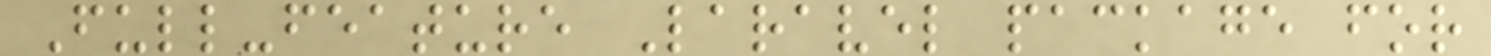Full-feature Laravel package for
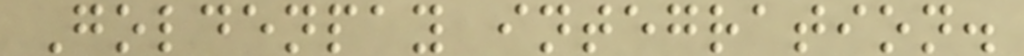Goldenpay integration.
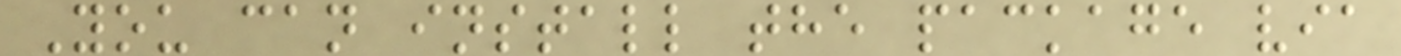You can install the package via
